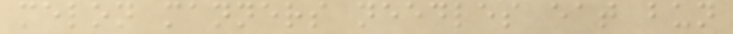melon manners needles eat bun
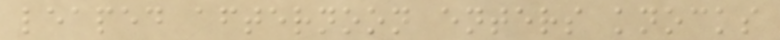leaped afternoon enters knocks
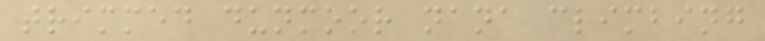trimmed dunmoor nana climbing
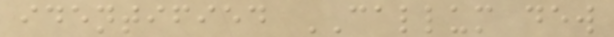identified CALLUM dew
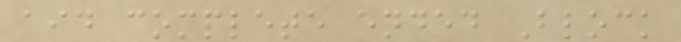aid complete ended Block
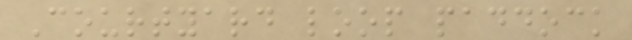Courtyard loop paddock
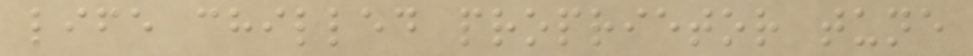life chilled proprietor tune
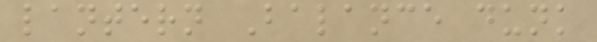lantern Balance dunk
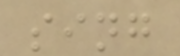sing
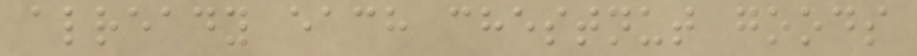already each chestnut goods
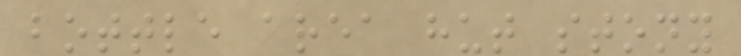bottle area hut stony
